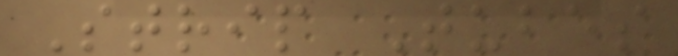Strip Tubes
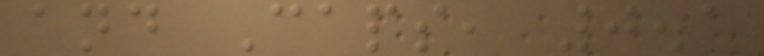and Caps, 0.1
